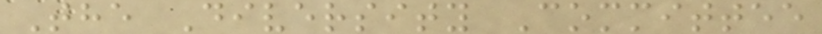The Diversity Committee
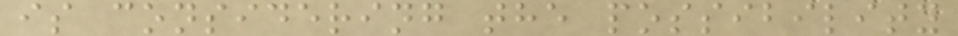is considering the possibility
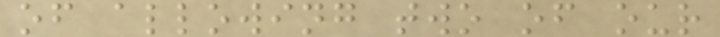of allowing two of our
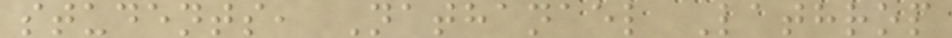students, Nathanael Lathrop
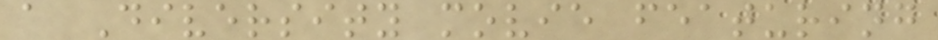a Diversity movie featuring
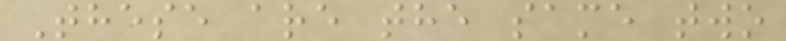These are the same two
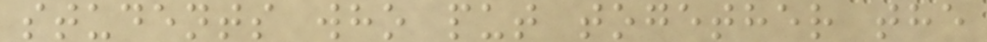students who put together the
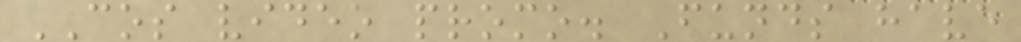COS video promo. Funds have
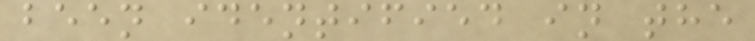been identified in the
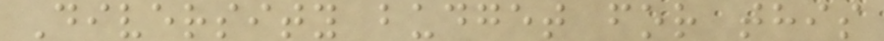Diversity budget for this
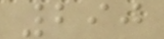290
